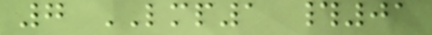7 LMP1 #01
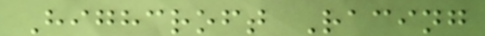Highcroft Racing
